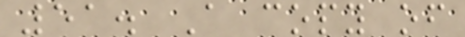51. A copy of
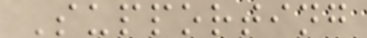Supporting
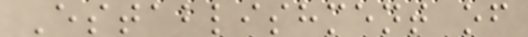Establishment of
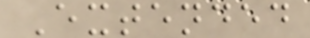Extended
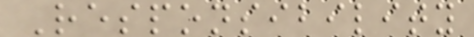Responsibility
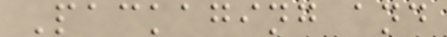Packaging and
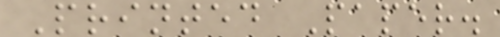Printed Paper.
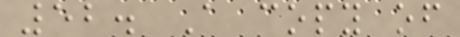52. A copy of
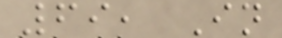69, In
